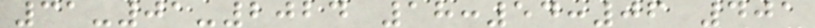31-01-2024 18:54:06 401
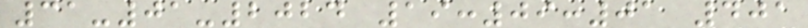31-01-2024 19:09:01 401
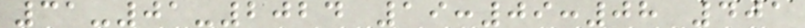31-01-2024 19:09:08 401
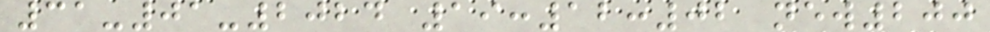31-01-2024 19:12:02 new200
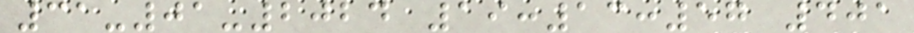31-01-2024 19:13:57 401
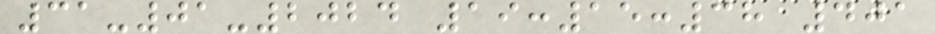31-01-2024 19:15:38 401
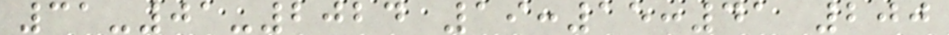31-01-2024 19:15:41 200
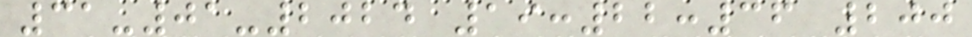31-01-2024 19:22:36 200
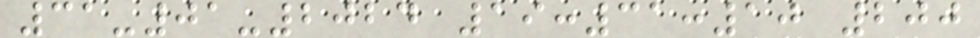31-01-2024 19:31:10 200
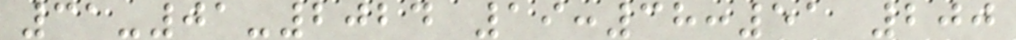31-01-2024 19:38:51 200
